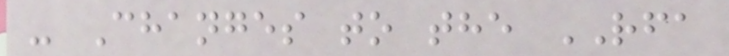- Changes to the RFA
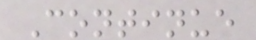Continue
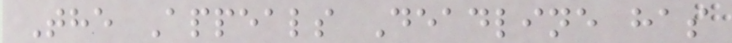The Appeals Deadline has
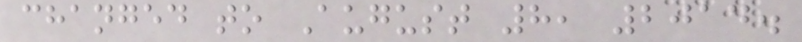changed to August 8, 2014.
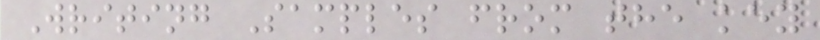Writing Samples from the key
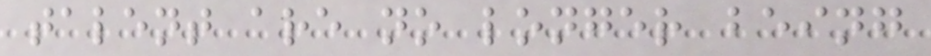talent are no longer being
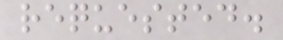requested.
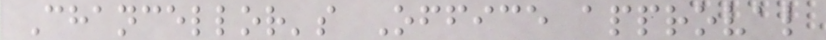Chancellor's Office approval
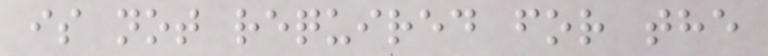is not required for the
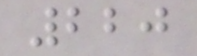220
